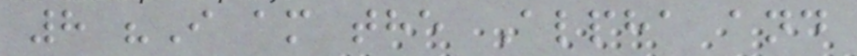8 "I am the Alpha and
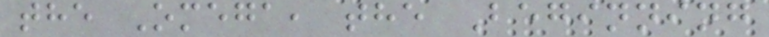the Omega, the Beginning
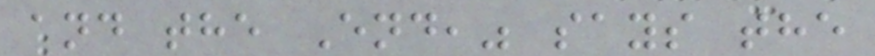and the End," says the
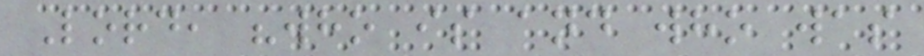Lord, "who is and who was
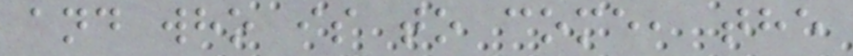and who is to come, the
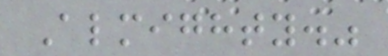Almighty."
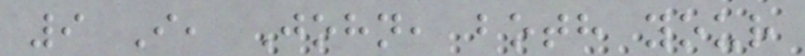9 I, John, both your
